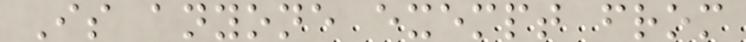Is anyone exempt from
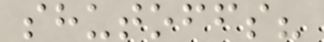shutoffs?
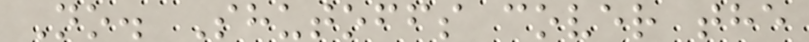No. Shutoffs cover the
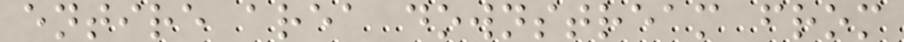entire area downstream from
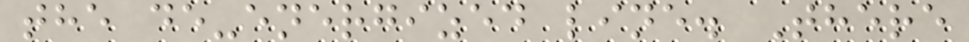the de-energized line. There
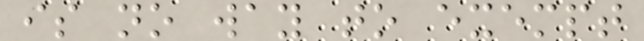is no way to exempt
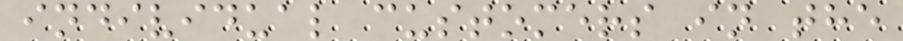individual customers in the
